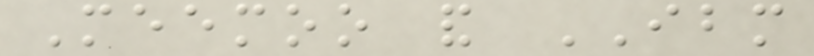Meemoo and IBM
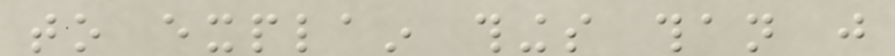to explain things than just
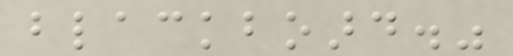blackboard."
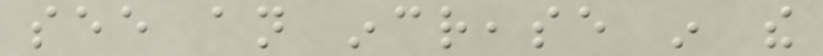see an increase in the
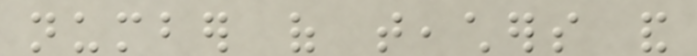number of teachers and
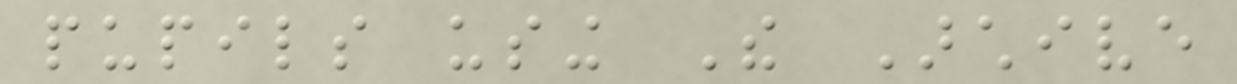pupils using The Archive
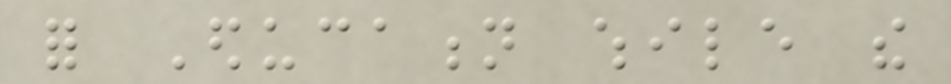for Education while the
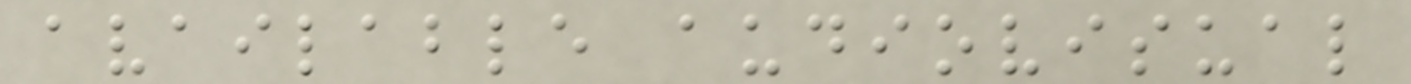available audiovisual
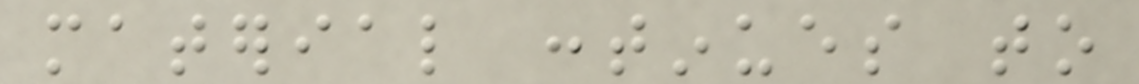material continues to
